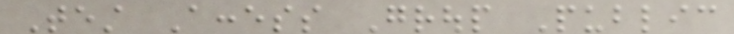Test Access Group Public
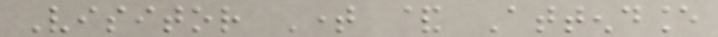Visitor Time & Attendance
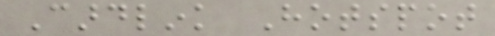Cardlink Hotspot
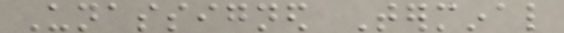Unassigned Terminal
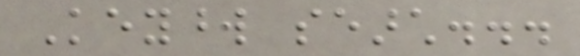Keyword search...
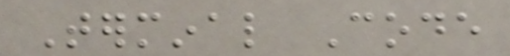Terminal Code
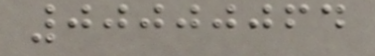00000064
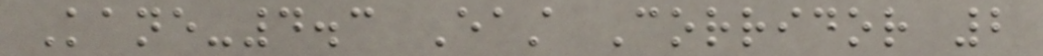Kane-4.3 East Corridor 2
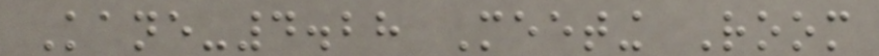Kane-4.28 Meeting Room
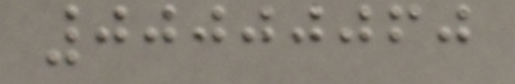00000060
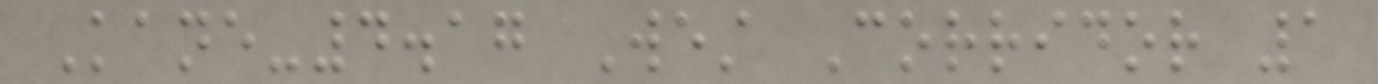Kane-4.17 West Corridor 1
